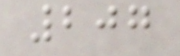207
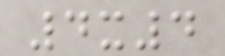4x4
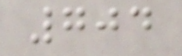704
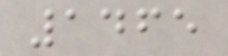1465
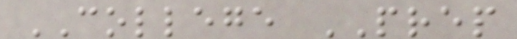COLLEGE PREP
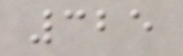325
